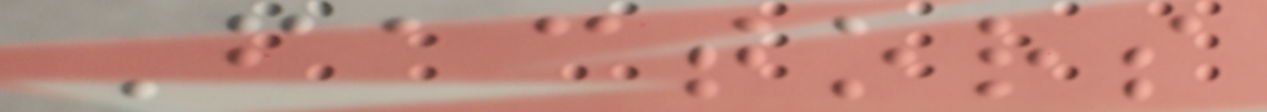Factors
